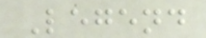Legend
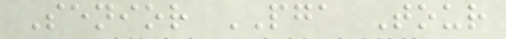Senior PGA Tour
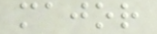major
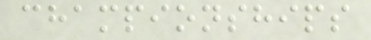championships
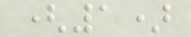(1)
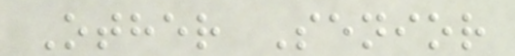Other Senior
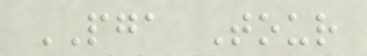PGA Tour
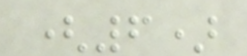(6)
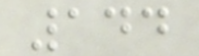144
